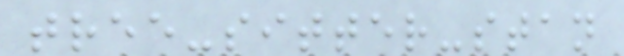tree-sitter-stan
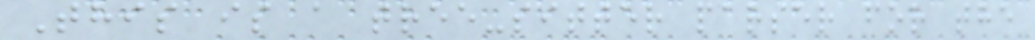This is a tree-sitter parser for the
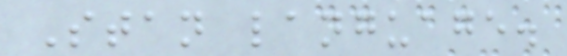Stan language.
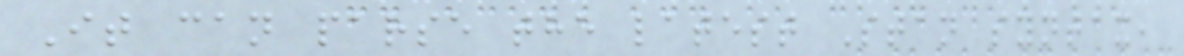It can parse the latest Stan syntax,
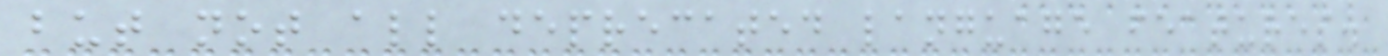but not all deprecated language features.
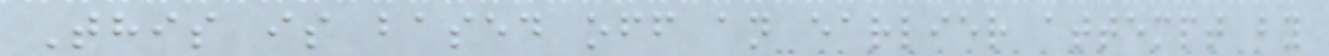This is based off an earlier attempt by
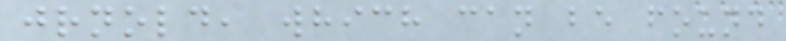jrnold, which can be found
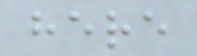here
